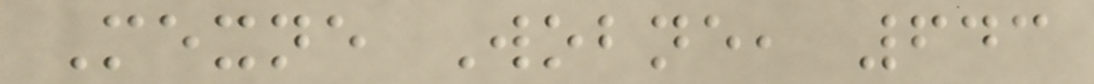Mexne Wobne, 643
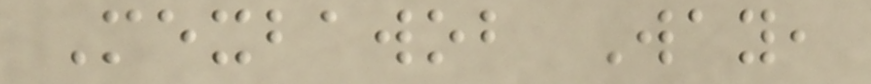Mexbawob Way,
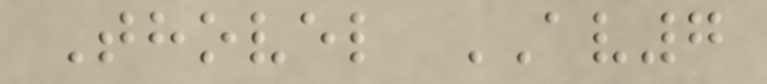Thovel AV7
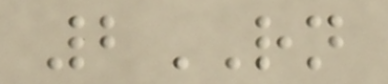2RN
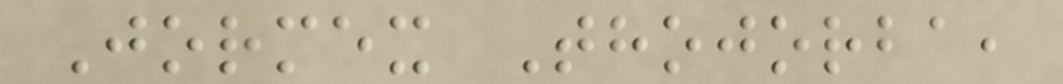Jormex Thojorba,
